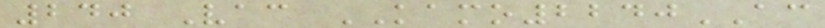240 Vac KAMO2240AC
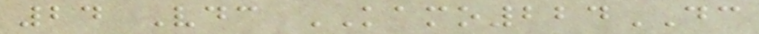24 Vdc KAMO224DC
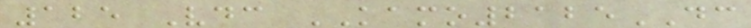125 Vdc KAMO2125DC
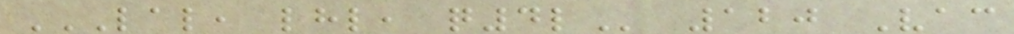LAL, LHL, Q4L 120 Vac
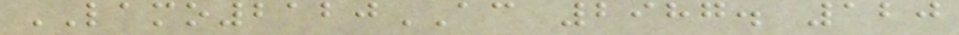LAMO2120AC 2987. 120
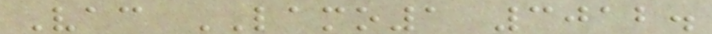Vac LAMO1 3012.
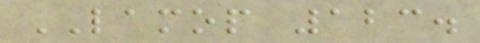LAMOP 123.
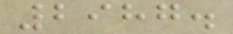2987.
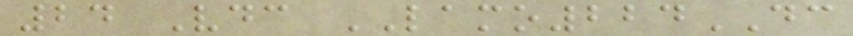24 Vdc LAMO224DC
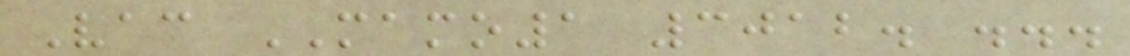Vac MAMO1 3012. ...
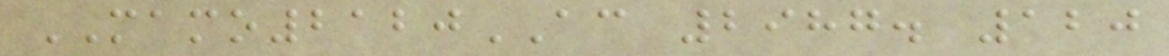MAMO2120AC 2987. 120
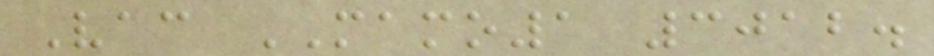Vac MAMO1 3012.
